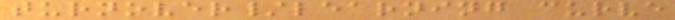turnover/learning curve
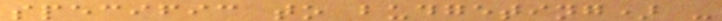specific to budgeting) -
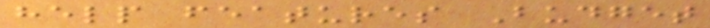help features Budget
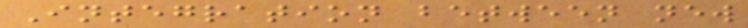Integration between new
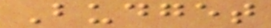Budget
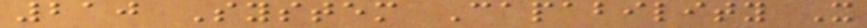210 System Capability X
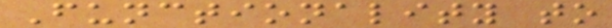Functionality to
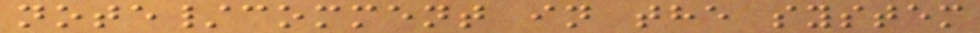note/comment in the system
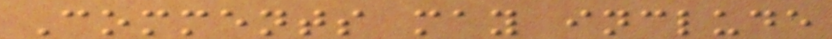Comments may include
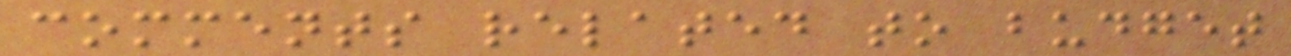comments related to budget
